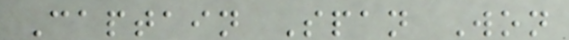Captain Span Won
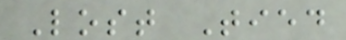Lost Tied
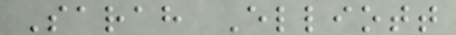Sarah Elliott
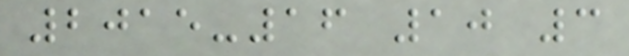2015-16 10 3
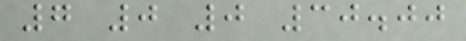7 0 0 30.00
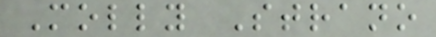Molly Strano
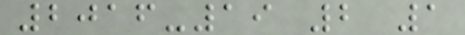2016-19 2 1
